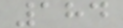184
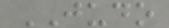JUDO
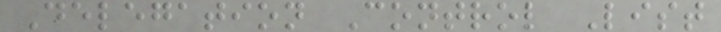Delegation Control List
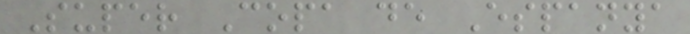Super Copa de Espanya
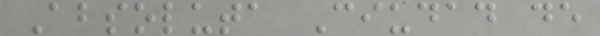Absoluta Ciudad de
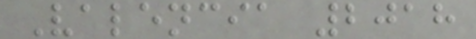Valencia 2018
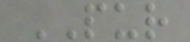PUR
